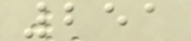251
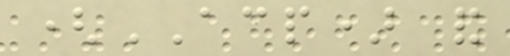(ACP) and
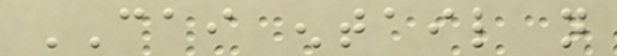CAI entail not
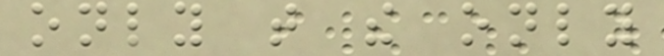only that the only
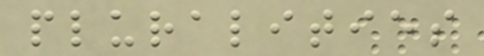pluralities
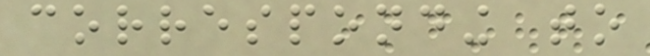corresponding to
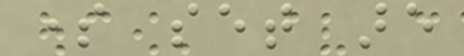some set are
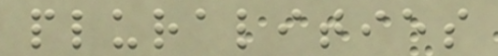pluralities
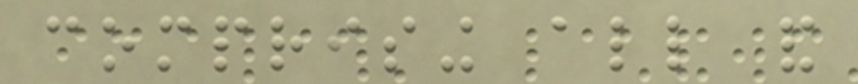comprising all and
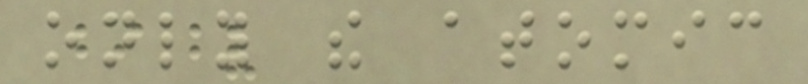only the atomic
